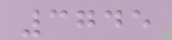3745
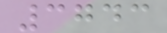3743
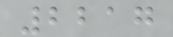2217
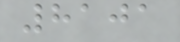8101
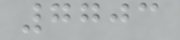7703
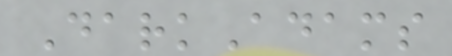DarkAdams
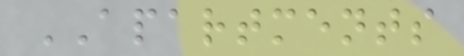APARTMENTS
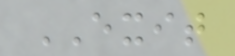EXIT
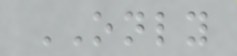ONLY
